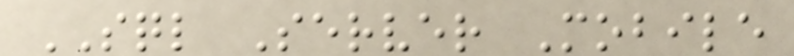SQL Server Mobile
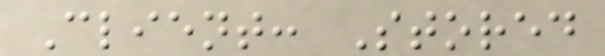Client: Stored
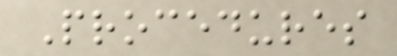Procedures
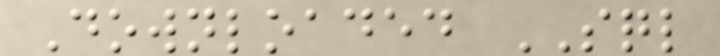Downloaded SQL
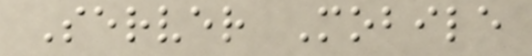Server Mobile
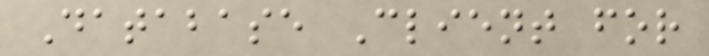Database Client for
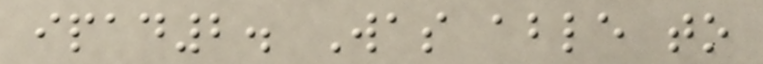ipad2. Was able to
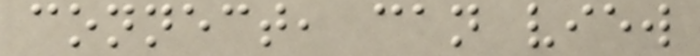connect, can view
